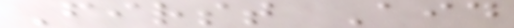First Aid
